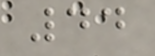44
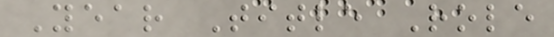Year Title Role
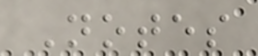Notes
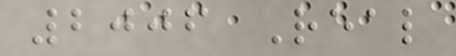2006 Real
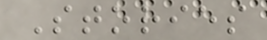Stories
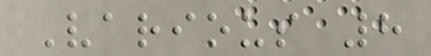Various 8
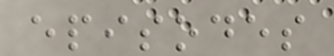episodes
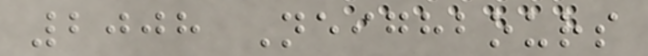2008 Neighbours
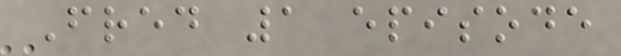Fred 1 episode
